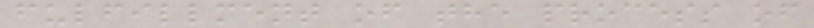fulfillment of the process of
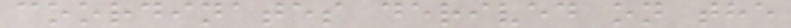coordinates derived on the
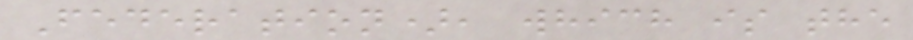Federation), which is the
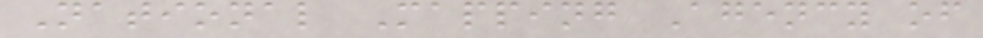National Mapping Agency of
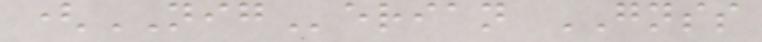(NIGerian GNSS
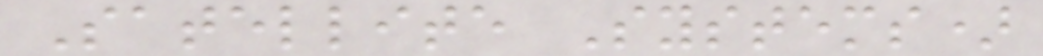Satellite Systems)
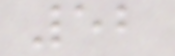52
